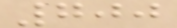700
